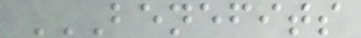BENEFITS
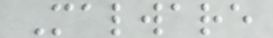Malware
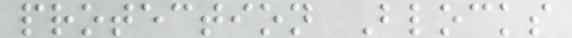protection Blocks
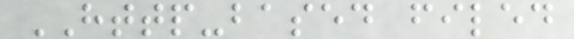HTTP-based filed
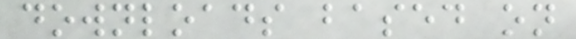downloads based on
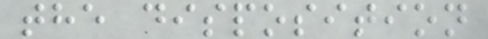the disposition
